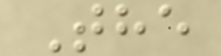The
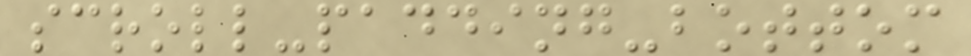scroll-padding-bottom
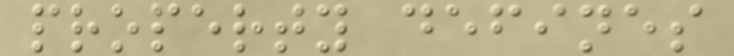property defines
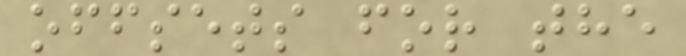offsets for the
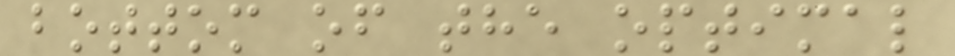bottom of the optimal
